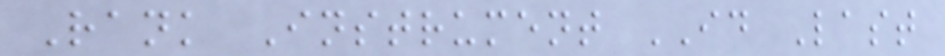Rank Instrument ID Last
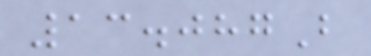13.087B
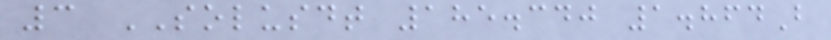3 SOLUSDT 185.340 1.864B
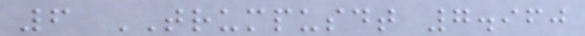6 TRUMPUSDT 7.960
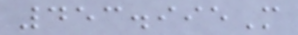453.995M
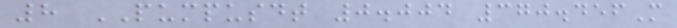8 PUMPUSDT 0.004 370.456M
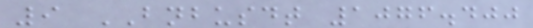9 BNBUSDT 1076.400
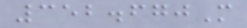352.670M
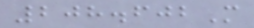208.602M
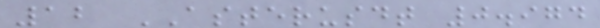12 ASTERUSDT 0.974
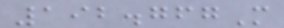192.767M
